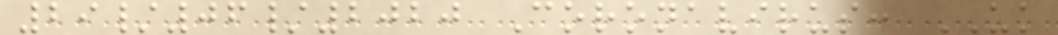29/06/2020 Coronavirus: UK
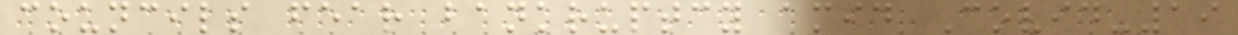councils fear bankruptcy amid Covid-19
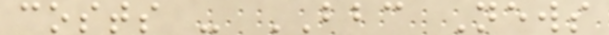costs - BBC News
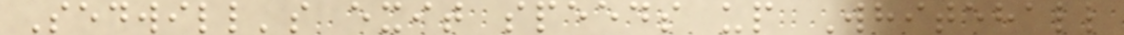Sedwill's exit speeds up Whitehall
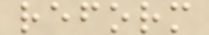reform
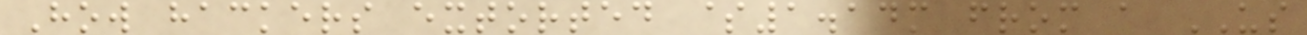How hackers extorted $1.14m from a US
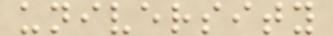university
